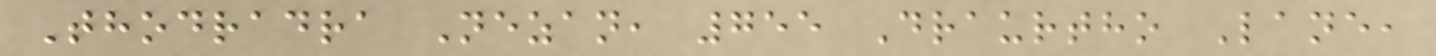Thodradra Nezan, 755 Draurtho Lane,
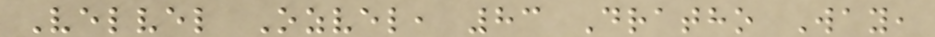Velvel Ozvel, 83 Dratho Way,
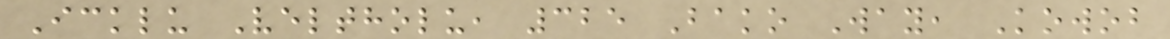Icklu Veltholu, 325 Bako Way, Kowob
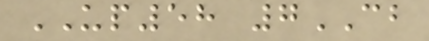UP58 7CB
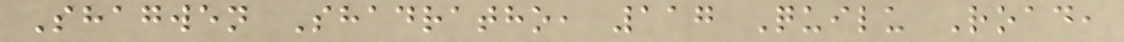Shagwen Shadratho, 117 Quilu Road,
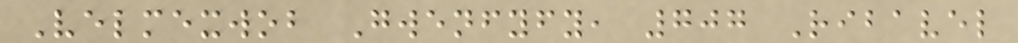Velmexwob Gwenfyfy, 707 Ribavel
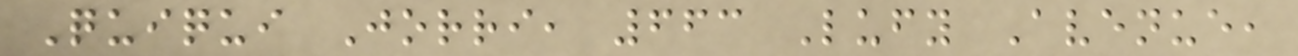Quiqui Jorri, 663 Lufy Avenue,
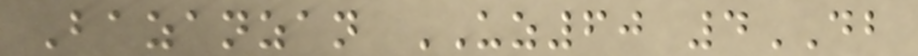Bazanzan UZ60 4DB
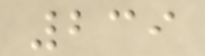239
